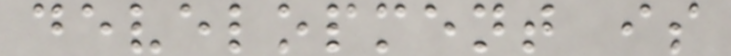development is
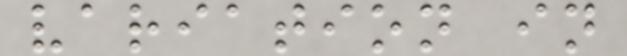variation in
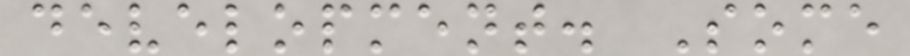development. Some
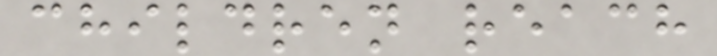children reach
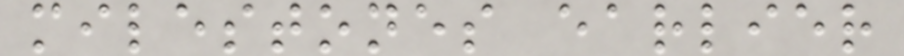milestones earlier
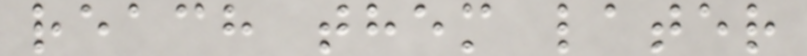reach them later
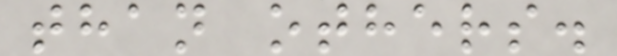than others.
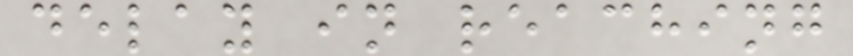delay in reaching
